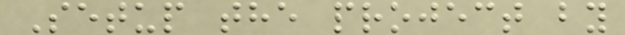Setup the project by
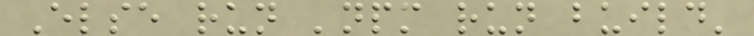Else run 'npm run build'
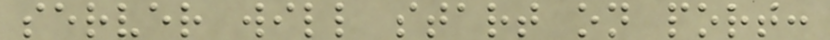server will start on port:
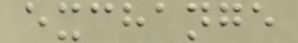exchange
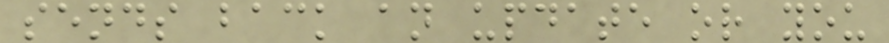sends back an update or you
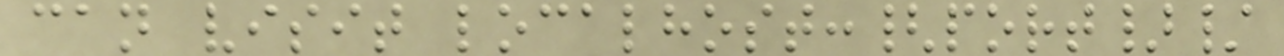can visit localhost:{port}/
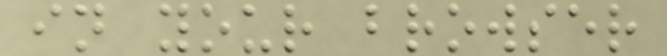in your browser
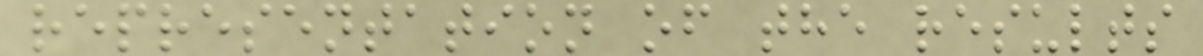representation of the results
